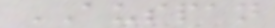AUSPAN
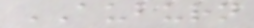AUBURN
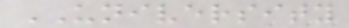UNIVERSITY
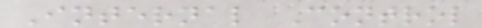Internal Control
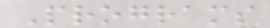Programs
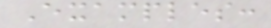Examples:
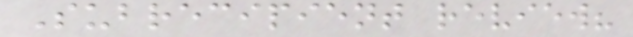Subrecipient review?
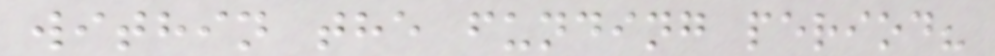within the funding period?
